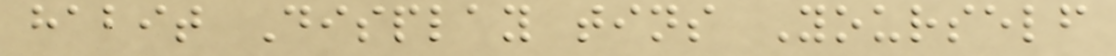habit Display tins Yourself
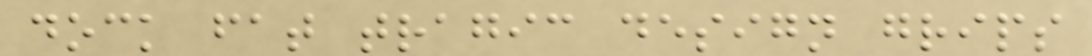dock fat tragic design grips
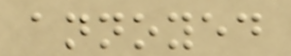annoyed
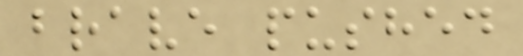brave pushed
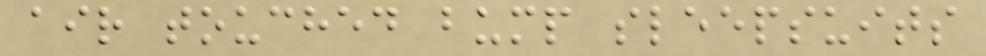air touched bump sleepsuits
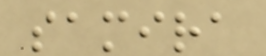samira
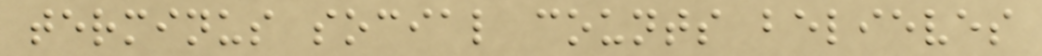terminus social counts believes
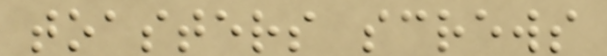toasters screws
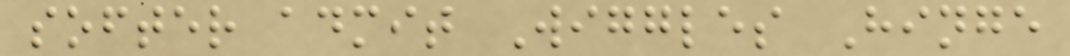softer admit Wiggles Hinge
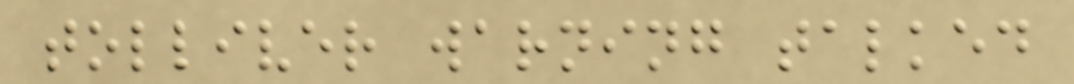tolliver warning talked
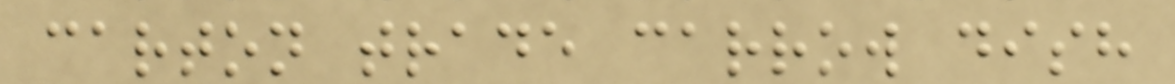carton trade carrow dish
